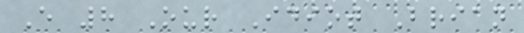E 8 Our Idiot Brian
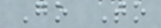Go To
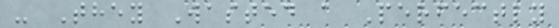- They Wasted a Perfectly
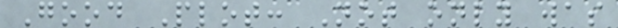Good Plot: Not only was
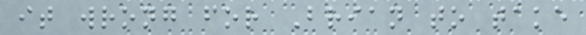it wrong for Brian to take
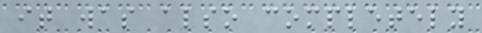it was also completely
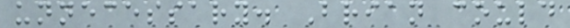unnecessary. Brian could
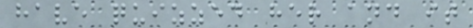have quizzed her and it
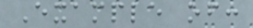Example of:
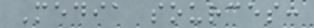Media sources:
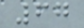67
